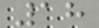18
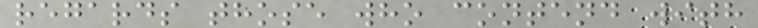regards those who contend with
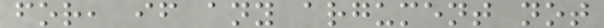for, if any argument not
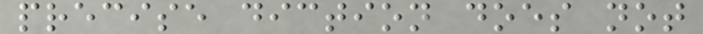precise diction does not
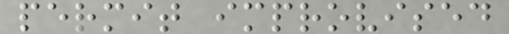permit improvised
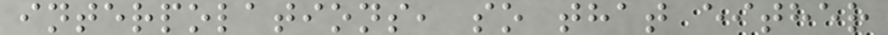interpolations, so that either
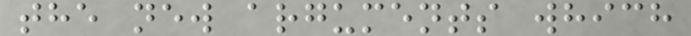the new arguments which
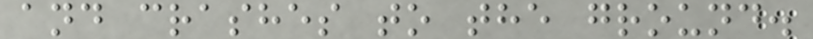and crashes to the ground.
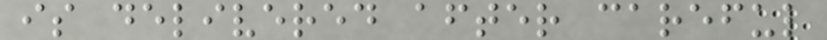is delivered after careful
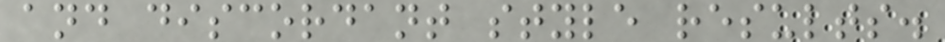and discordant style results.
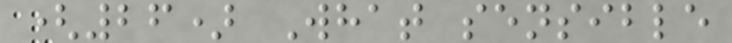(26) What sensible
